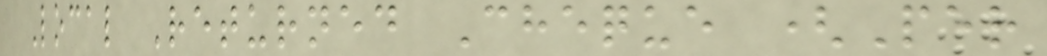Local Returned Cheque (Per
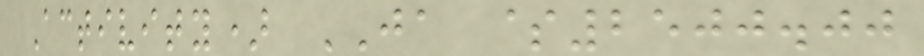Activity) JA $2500.00
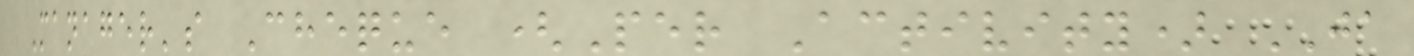Manager's Cheque (Per Activity) JA
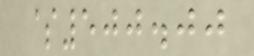$500.00
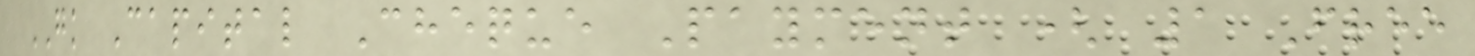GK Capital Cheque Payment ( 1 Free
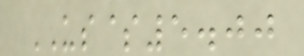US$5.00
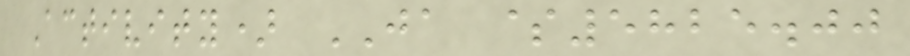Activity) JA $5825.00
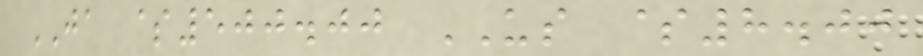JA $500.00 US $8.00
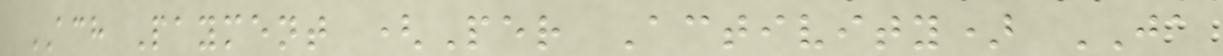ACH Payment (Per Activity) JA
